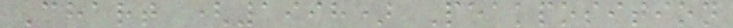Chart (1998) Peakposition
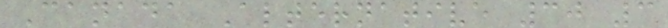Canada Alternative 30 3
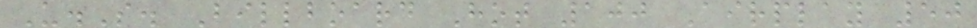U.S. Billboard Hot 100 Airplay 50
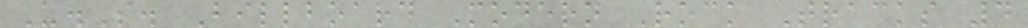U.S. Billboard Modern Rock Tracks 4
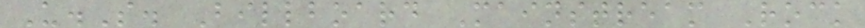U.S. Billboard Mainstream Rock
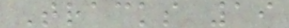Tracks 19
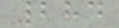284
